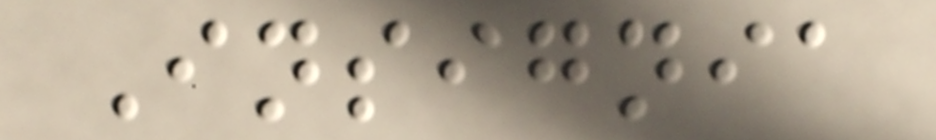Insignia
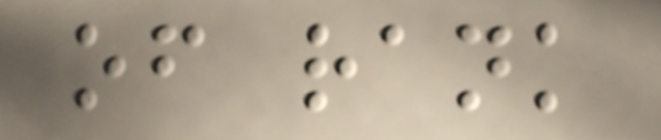of rank
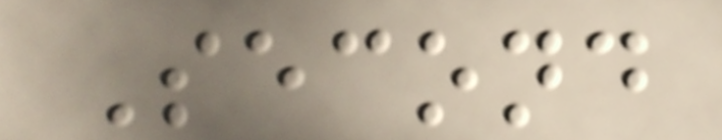Second
